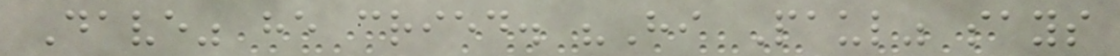Dave" he cried. "Hi Paul" says
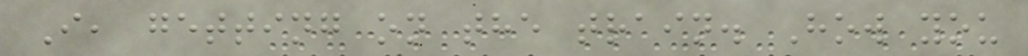I, getting on the train. How you
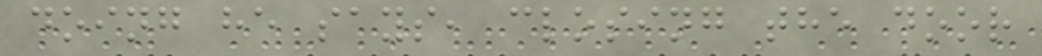doing he says, closing the door
